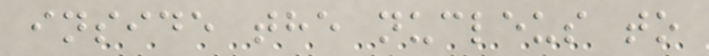inside the nucleus to
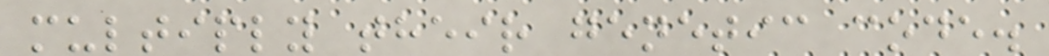multiply their genetic code.
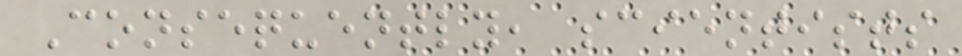Consequently, scientists
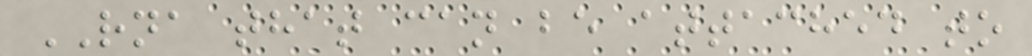RNA that can be attached to
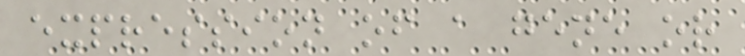expression of a gene or
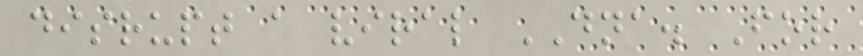disrupt a viral DNA. For
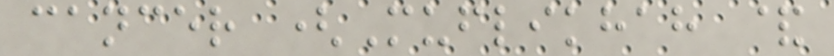cancer (Muflikhah &
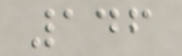146
